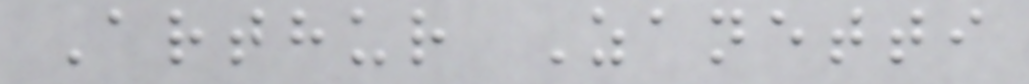Arthur Zanetti
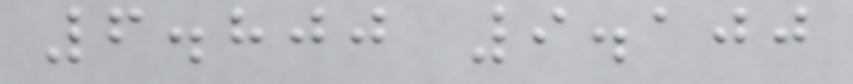6.800 9.100
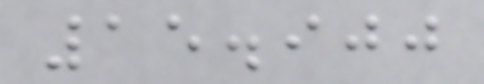15.900
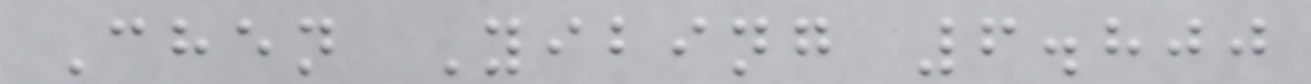Chen Yibing 6.800
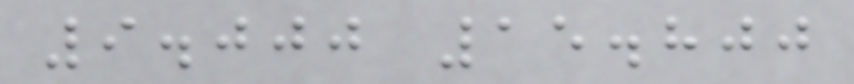9.000 15.800
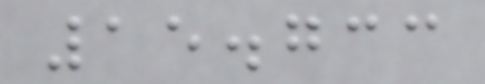15.733
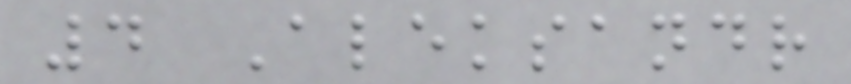4 Aleksandr
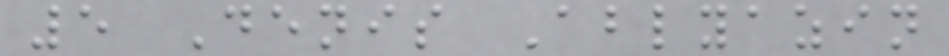5 Denis Ablyazin
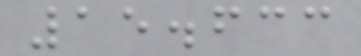15.633
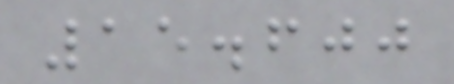15.600
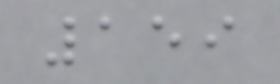159
